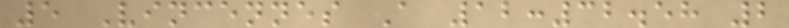5 Vincennes A 12:32.58 2
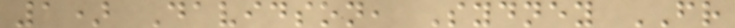1) Davidson, Sydney FR
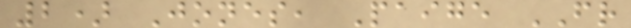2) Jones, Paige FR
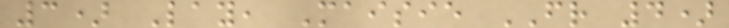3) Lay, Maisie FR 4)
